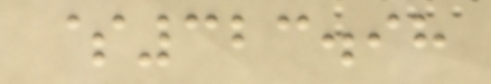$323.98
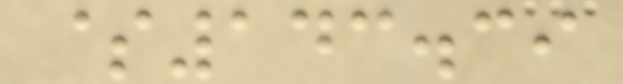$143.39
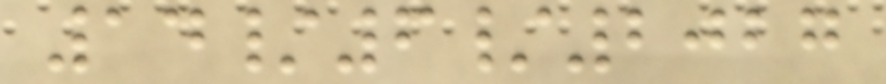14/6/2027
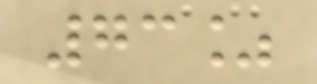73%
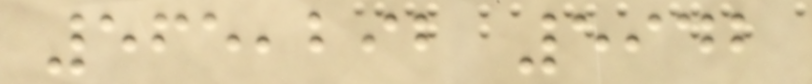565,292 5942
